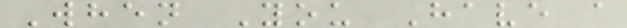When You Have a
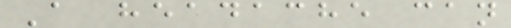A headache can
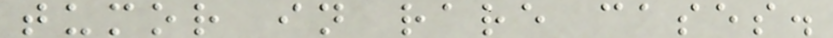tumor in rare cases.
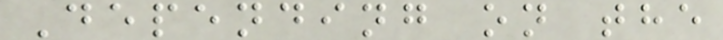Depending on the
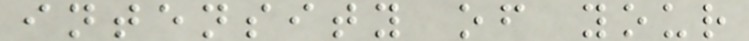intensity of your
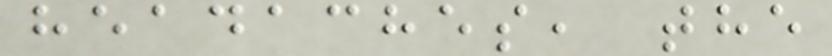headaches, the
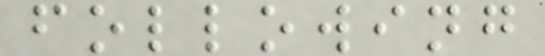following
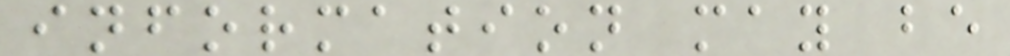information may be
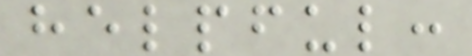helpful:
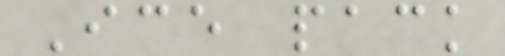Ice pack
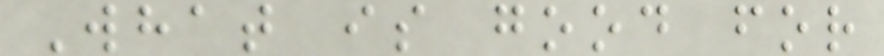What is good for
